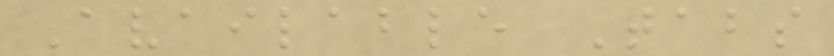Available Tabs
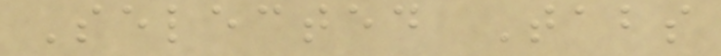Selected Tabs
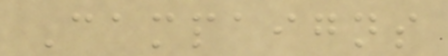Campaigns
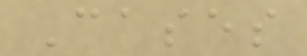Cases
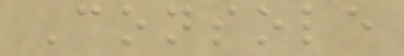Console
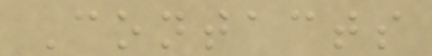Contacts
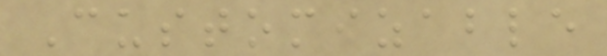Customizable
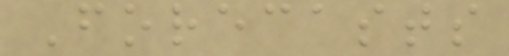Forecasts
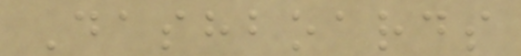Dashboards
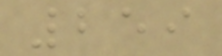259
